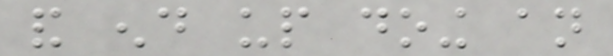and end up doing an
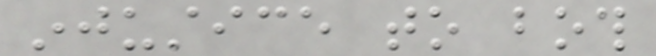injustice to both
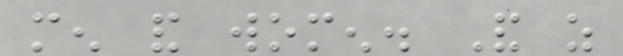men and women. And as
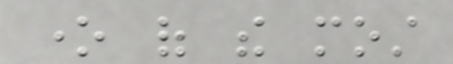one of the most
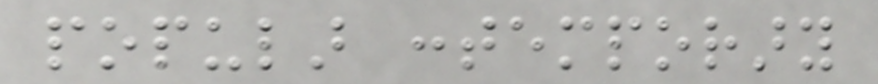popular contemporary
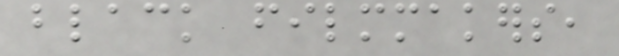black filmmakers,
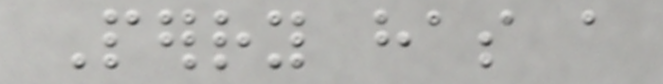Perry has a
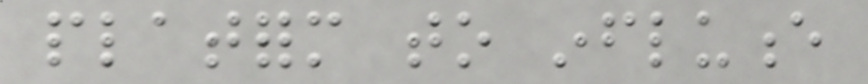platform to influence
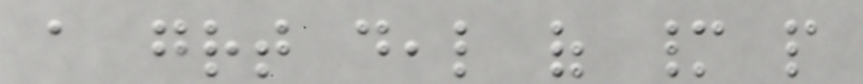a great deal of many people
